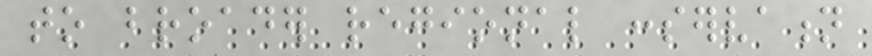to broader regional conservation
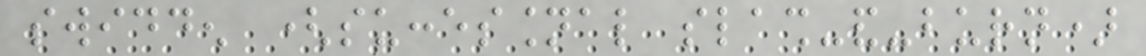swidden (successional slash-and-burn)
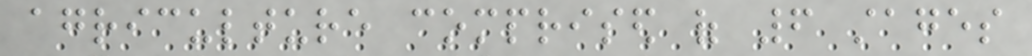agriculture comprised of 6 stages
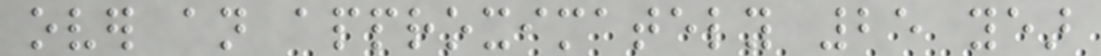over an approximately 25 year
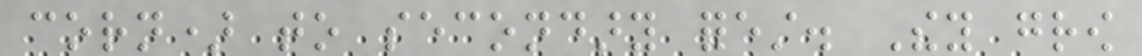corn) to secondary forest. They grow
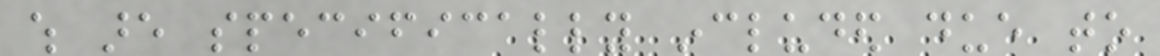which are specifically included due to
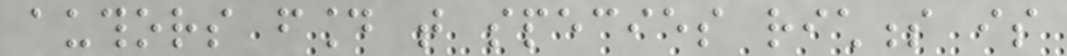authors found that species richness is
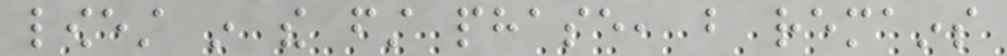lowest in the first phase, but remains
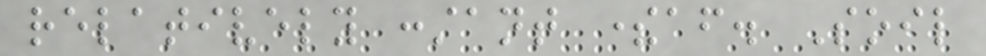relatively constant thereafter. Soil
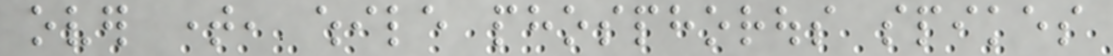over time, while phosphorous spikes
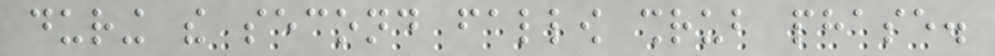during the second fallow shrub phase.
